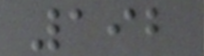192
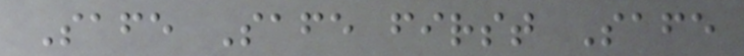Safe Safe first Safe
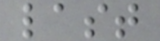last
